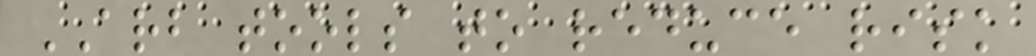ARB tools to reduce risk
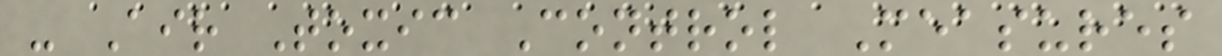- Air Toxic Control Measures
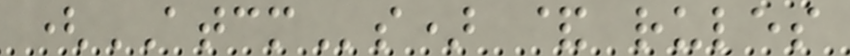(ATCMs) & rules
